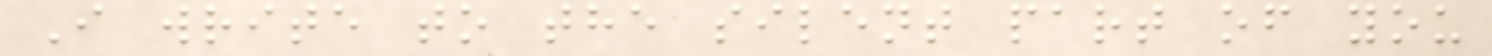I write to the silent part of you
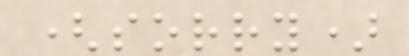(sorry)
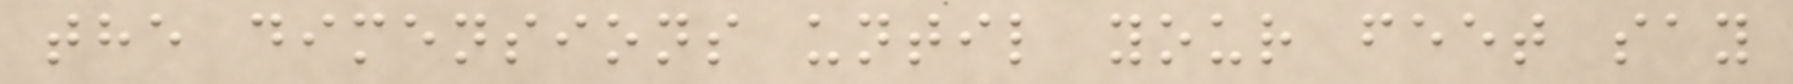the dimensions until your feet say
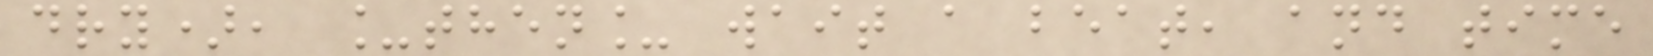dry), _then_ wait a beat, and time
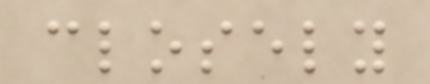closely
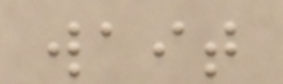wait
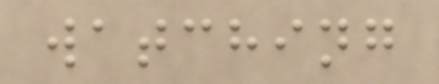watching
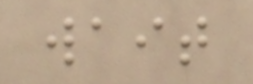wait
